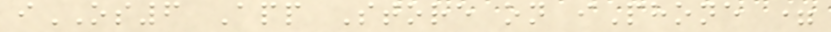iOS6 App Store on iPhone =
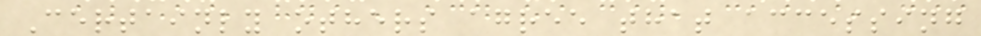Certainly others agree that accessing
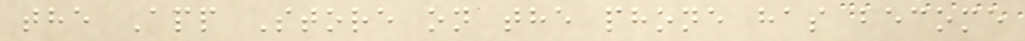the App Store on the phone has become
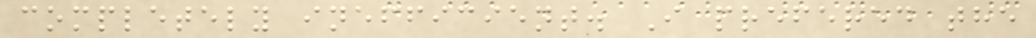completely inefficient. I prefered the
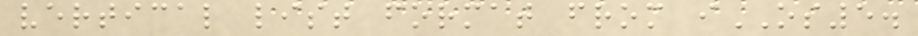vertical list format from iOS5.
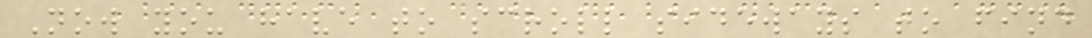Now you have to scroll sideways to find
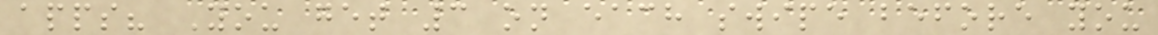apps? You get 3 on each swipe before you
